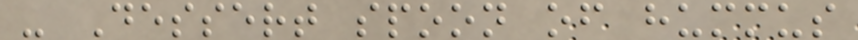- Dessert spoon of hummus
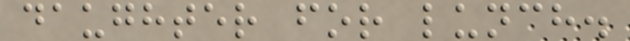daughter for lunch.
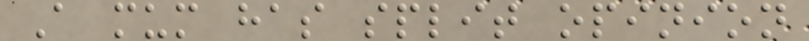A mum has split opinion
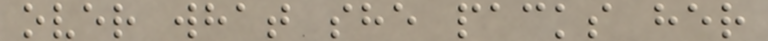over what she packs her
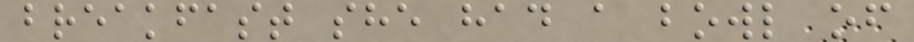breakfast she had a bowl of
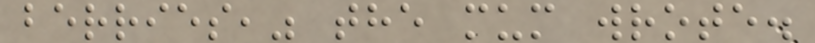berries," the mum wrote.
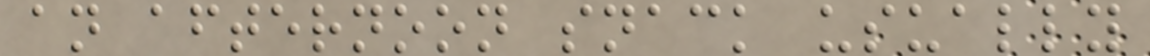an afternoon snack usually
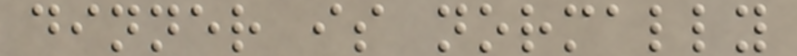dinner is normally
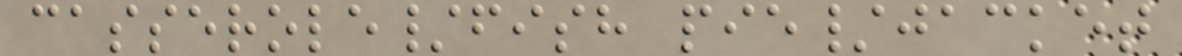casserole/fish pie/jacket
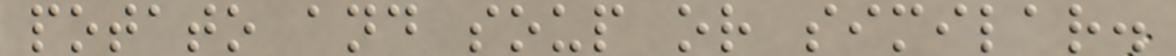potato and soup or similar.
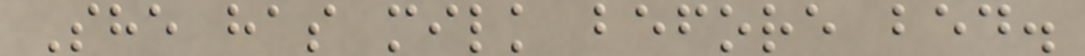She has milk before bed.
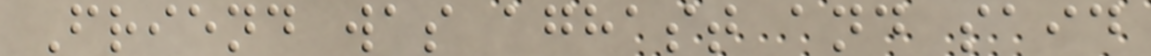Friend was aghast and said
